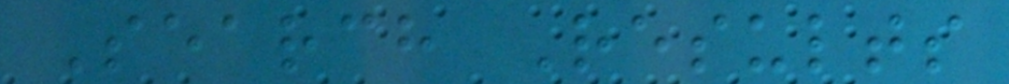Search Results
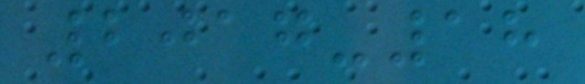2017-18
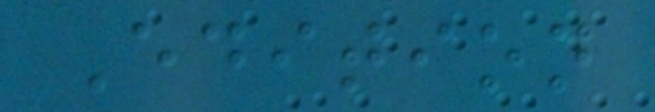Edition
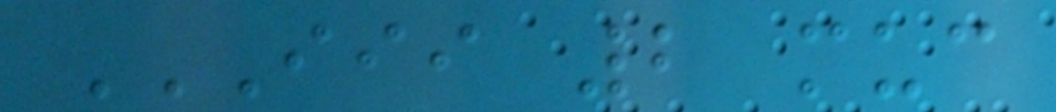III 2 MUC
